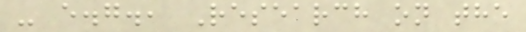- e.g., Research on the
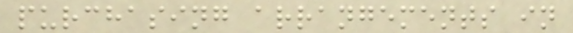purchasing arrangements in
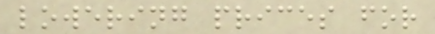lowering prices for
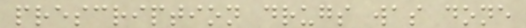prescription drugs was done
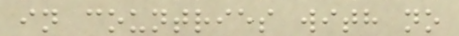in countries with no
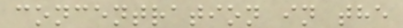concentration in the
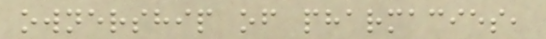ownership of pharmacies,
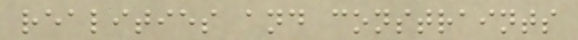realities and constraints
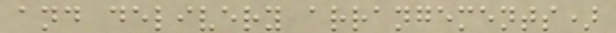and delivery arrangements)
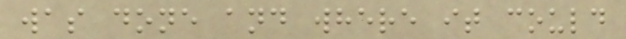was done and where it could
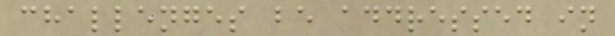challenges be addressed in
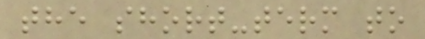the short-term to
